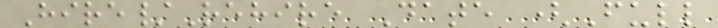Hire/Rehire Date (Full
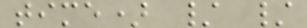time) / /
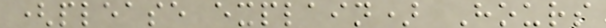(please explain) Hours
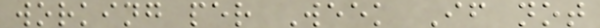working per Week If not
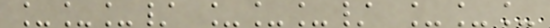___/ ___/ ___
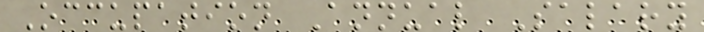Occupation Annual Salary
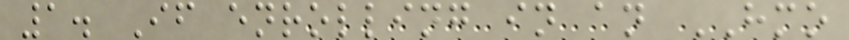1. If enrolling in an HMO
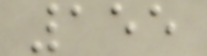155
